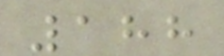188
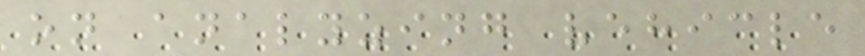on analyzing vehicle
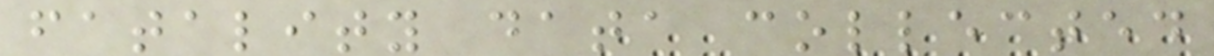fatality data collected
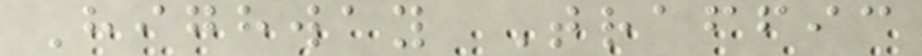Highway Traffic
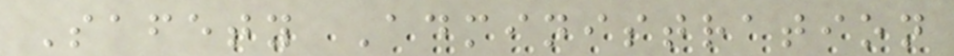Safety Administration
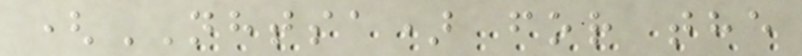(NHTSA) for the
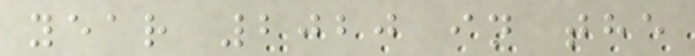year 2020 in the
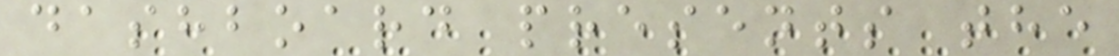dashboard presents the
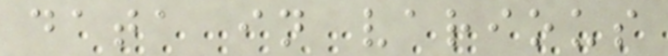data in various
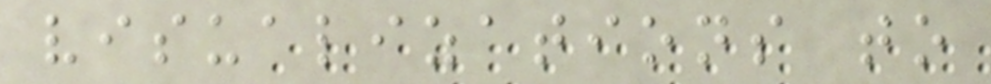visualizations to
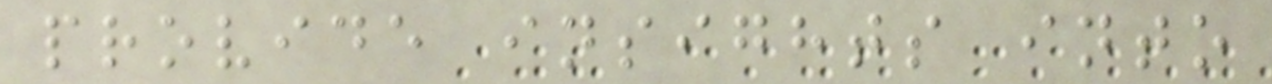provide insights into
